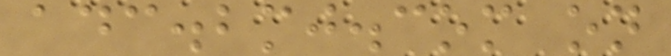adc.bmj.com on
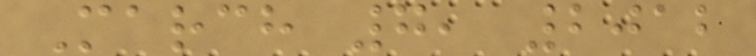March 7, 2012
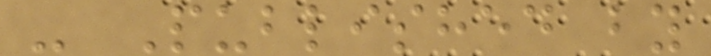- Published by
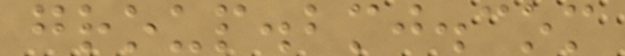group.bmj.com
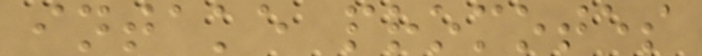intake promotes
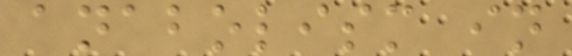anabolism in
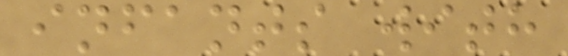infants with
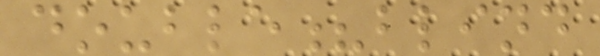double?blind
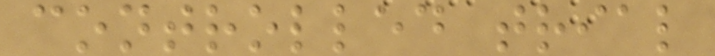controlled trial
